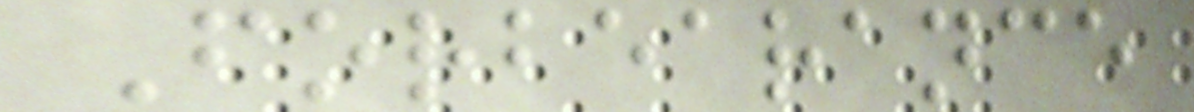Forbearance
